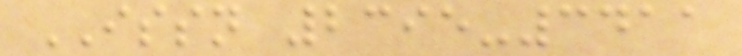ISSN 2395-3411
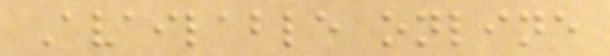Available online
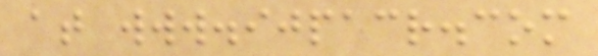at www.ijpacr.com
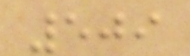509
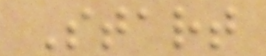Start
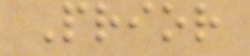Prior
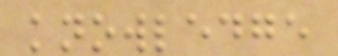knowledge
